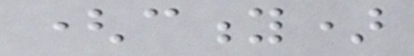(city)
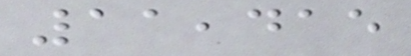11,415
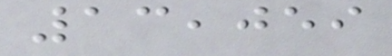13,059
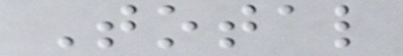Total
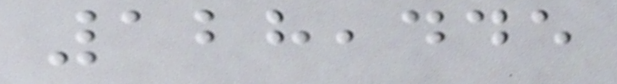128,445
